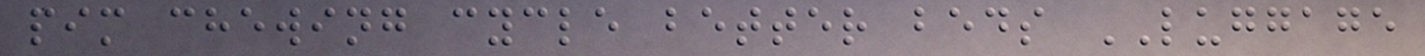pim chewing cycle better beds LUGGAGE
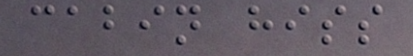cabin hiss
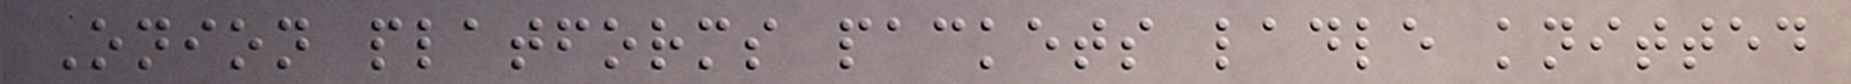Onion platforms packets ladle knitted
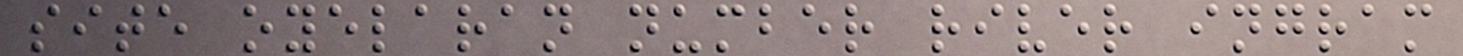site oyelaran number river ingram
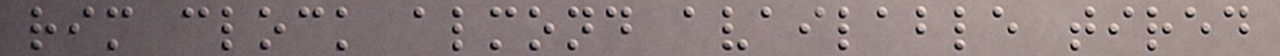rim clock almond available tired
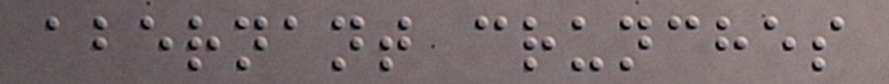abernant crunches
